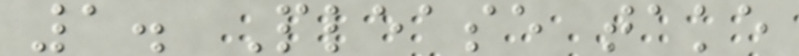1. Please take
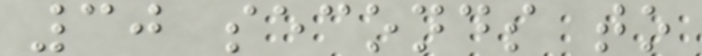30 seconds to
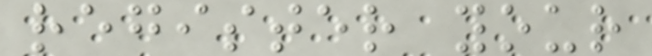register your
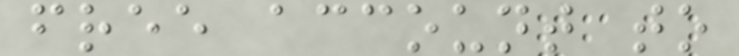free account to
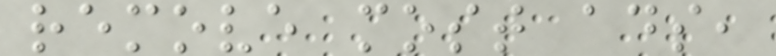remove most ads,
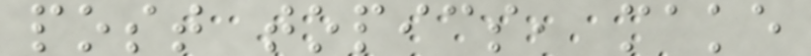post topics, make
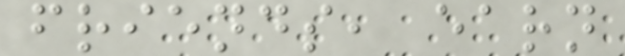friends, earn
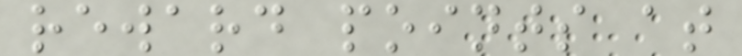reward points at
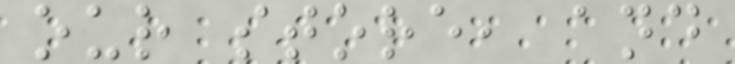our store, and
